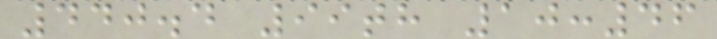440.4 99th 10:46
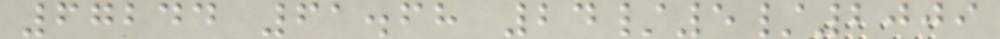67244 61.68 24/5/2009
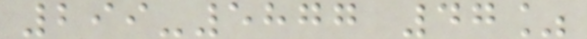299-5877 47%
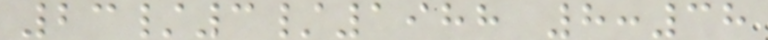23/3/1988 8:38
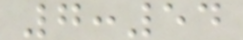7:54
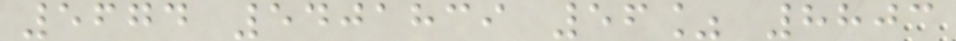5674 5401839 56% 8803
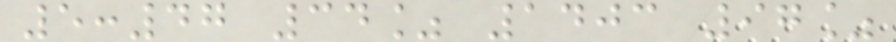5:47 34% 1403 97%
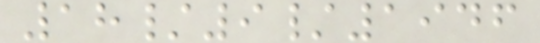18/9/1946
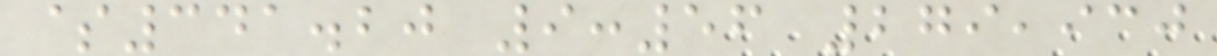$341.20 9:56 279,930
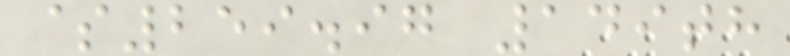$259.97 149th
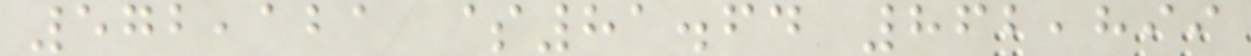572,121 $81.64 862,899
